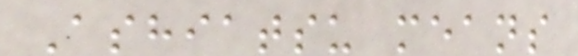Ashiatsu means
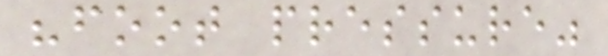"foot pressure"
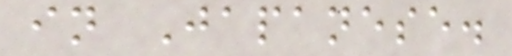in Japanese.
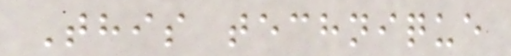This technique
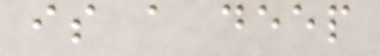is a deep
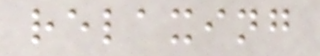relaxing
